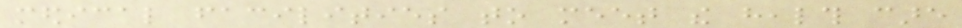medical facilities to meet the health care
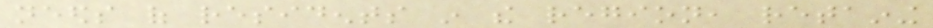needs of residents in the region, retaining
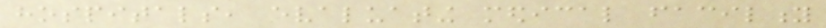hospitals, evaluating medical facility
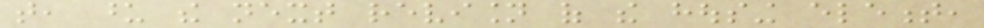that, upon the next revision of the housing element,
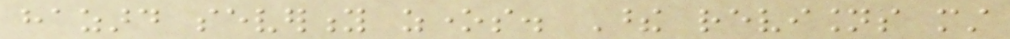hazard severity zones. These revisions must
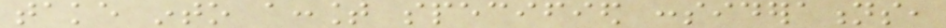take into account specified considerations,
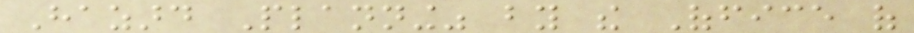Hazard Planning" by the Office of
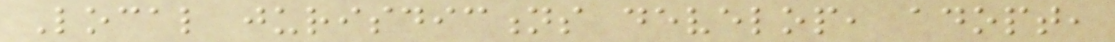Local jurisdictions develop, adopt,
